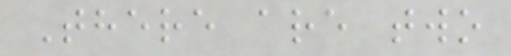There are two
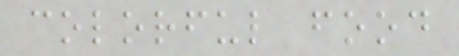colorful food
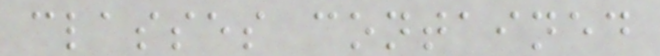classes contained
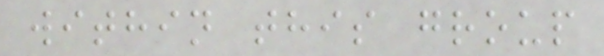within this group
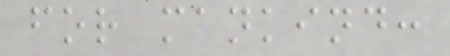for mankind:
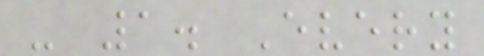- 1. Every
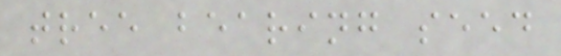tree bearing seed
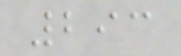293
